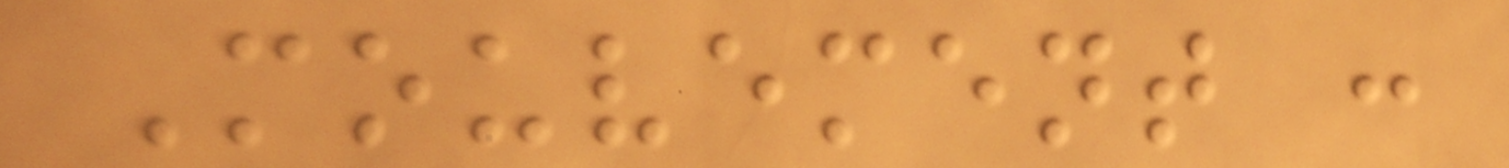Mouvement :
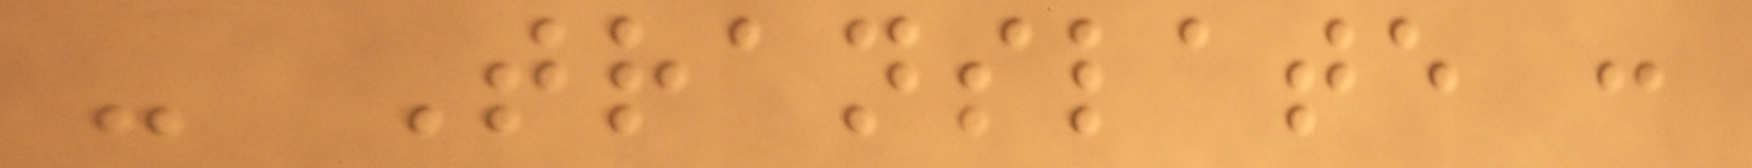- Translate :
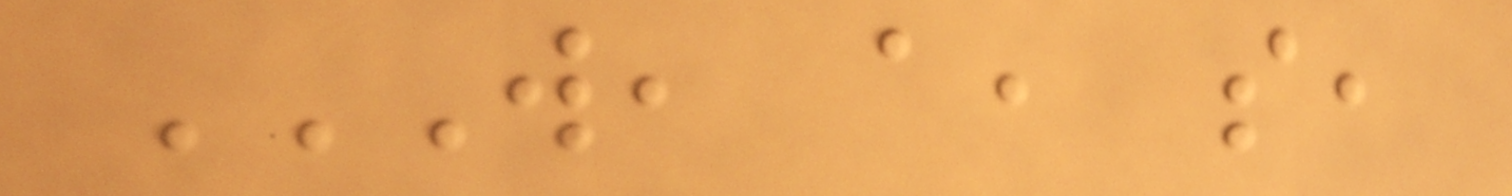W, A, S,
